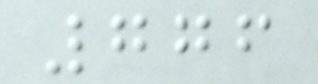776
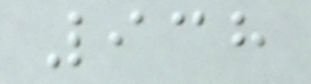938
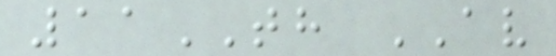11TH AV
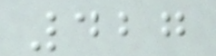427
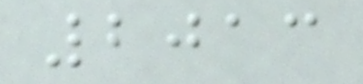2013
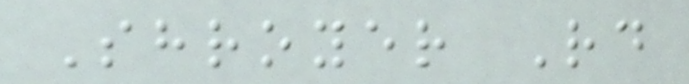Shroyer Rd
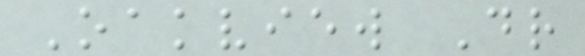Oakview Dr
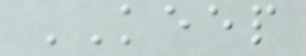KEEP
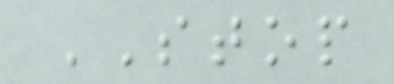STOP
